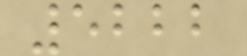5222
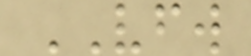VFW
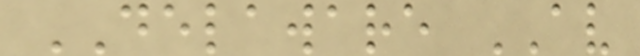DELAWARE AV
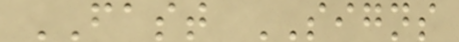FAST SIGNS
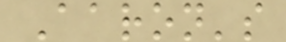Aaron's
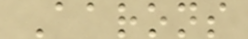Aarons
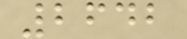2642
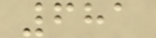681
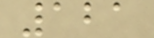121
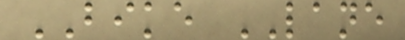BIKE LANE
